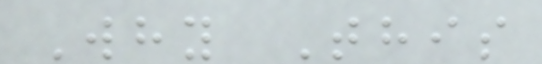Why This
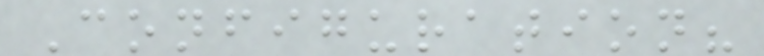Configuration?
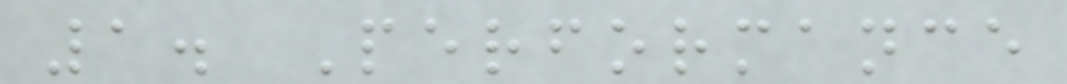1. Performance
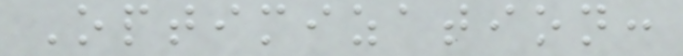Optimization:
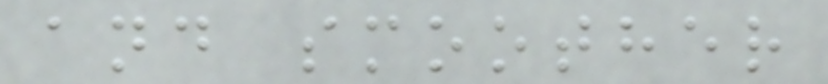and smoother
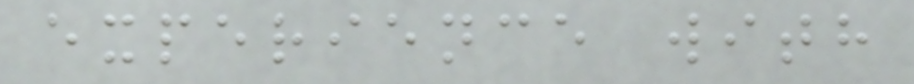experience with
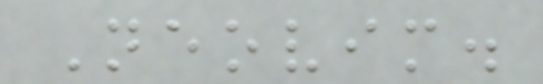Neovim.
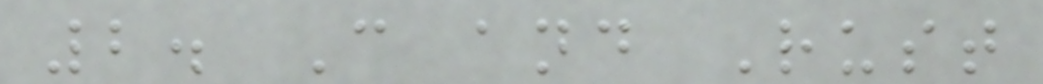2. C and Rust
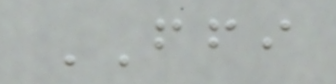FFI
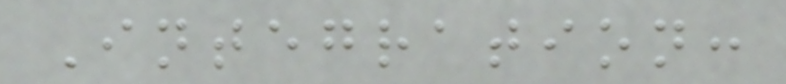Integration:
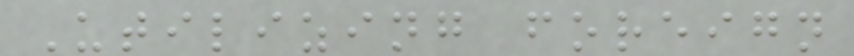Utilizing foreign
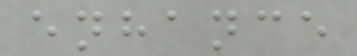enhance
